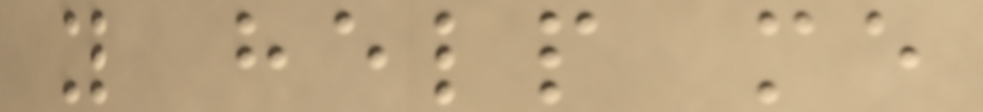you help me
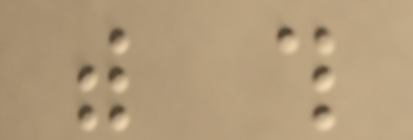with this
